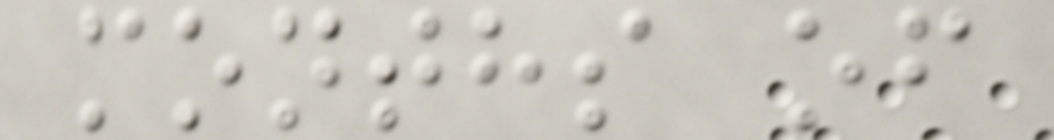months of
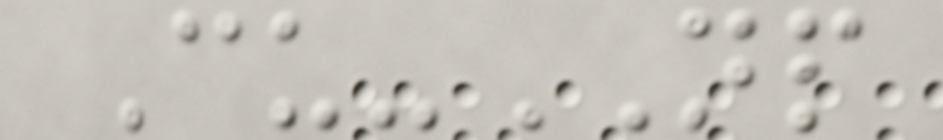Cu-NP
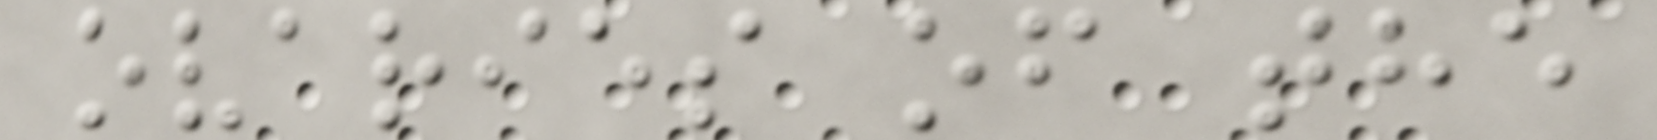ovaries of the
